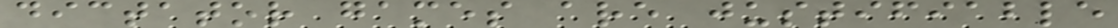dictator games are justifiable
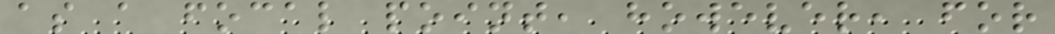as a focal point, however, for
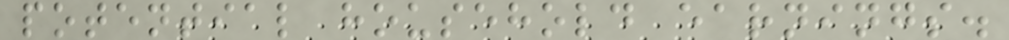potential household earnings.
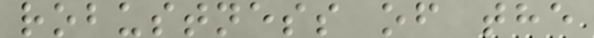robustness of the
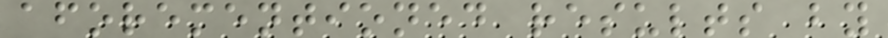aforementioned results by
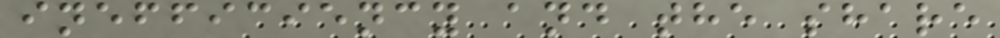inefficiency and the share
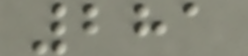281
